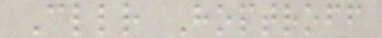Cllr Hoptroff
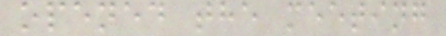opened the meeting
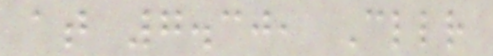at 7.30, Cllr
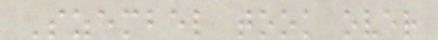Szembel took over
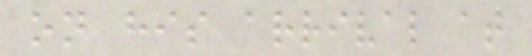on his arrival at
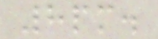8pm.
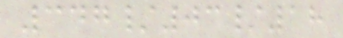347/03/18
